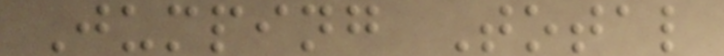Jumping Total
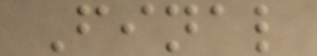Final
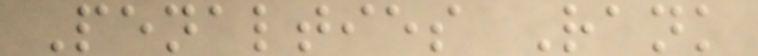Penalties Rank
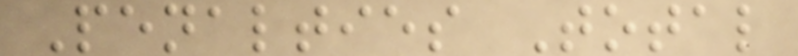Penalties Total
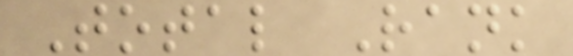Total Rank
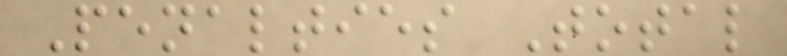Penalties Total
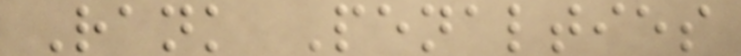Rank Penalties
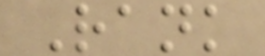Rank
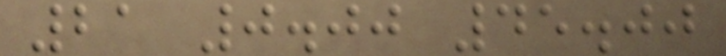21 0.00 45.00
